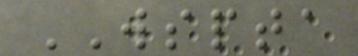WSPTA
